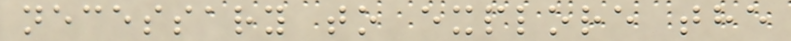necessary to explore the
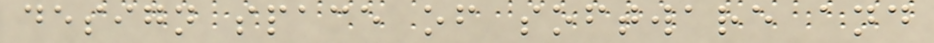design space of software and
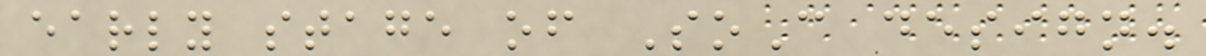early stage of SoC design.
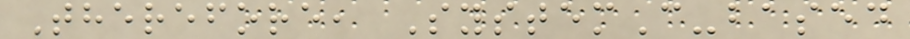Therefore, SystemC-based
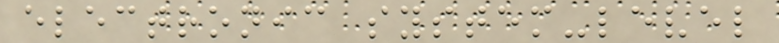electronic system-level
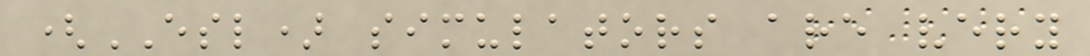(ESL) simulators are very
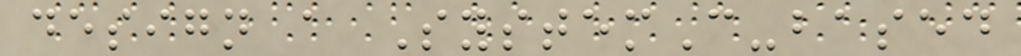design a SystemC-based
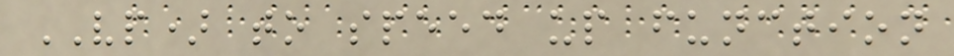VP) to speed up function
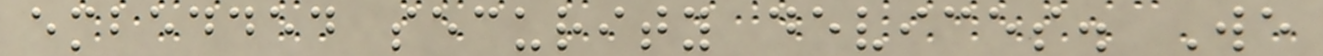embedded security devices. We
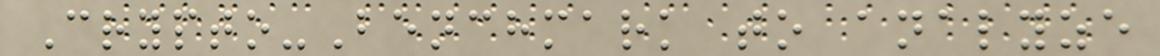Crypto-Benchmark to analyze
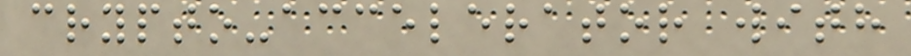crypto-accelerator with
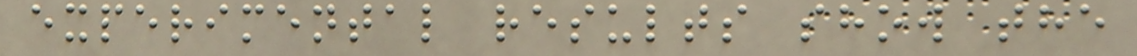experimental results show the
